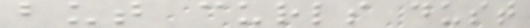but curls dust
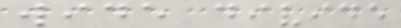wide divide
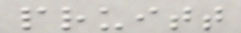pruitt
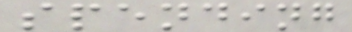spending
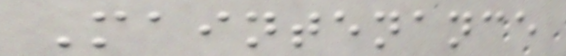Maintenance
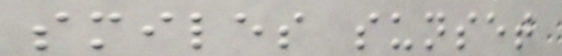smiles sunset
